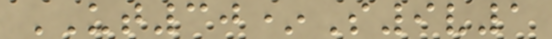UT30*S9v1
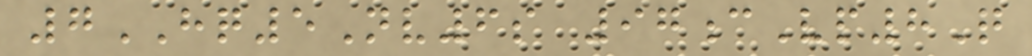7HQ5Nv6s 97cVp8Q
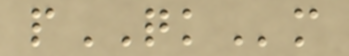pQKm
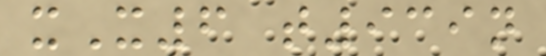xX6 t939n
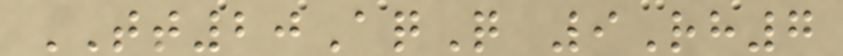TT20AqQ 9Rh7
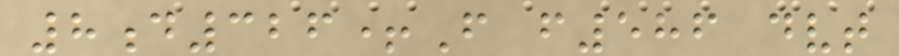8d326+F f586 dvt
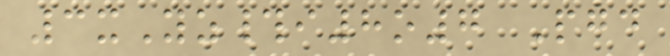3xYz#i8o7 Pgd
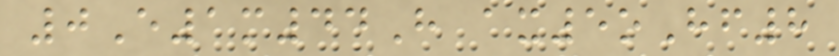0E1m44H ax5oHf8
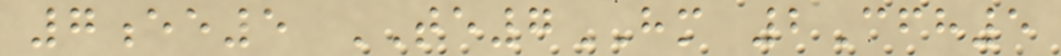7ee5 TE7HM 2Cfh5
